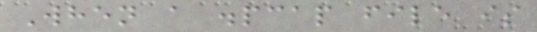When a .pcap file is
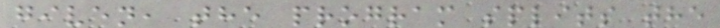given, the program splits the
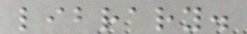library.
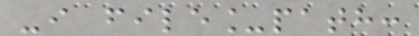-i file_path:
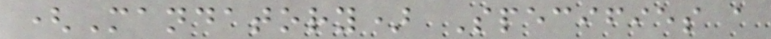(Mandatory) Specifies a
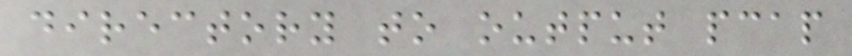directory to output pcap
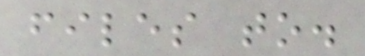files to.
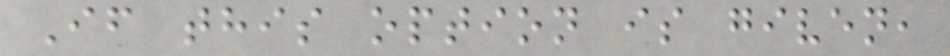If this option is given,
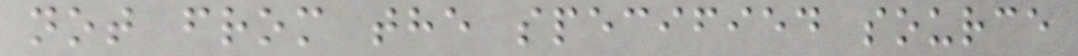not from the specified source
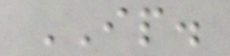IP.
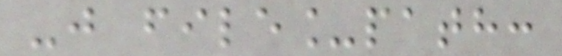-j file_path:
